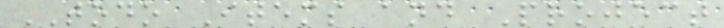TODO Items and Project
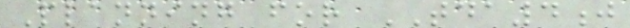Planning for TDA4j
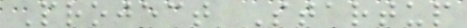Project Startup
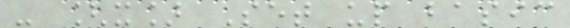- [x] Set up basic
